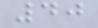40
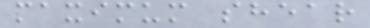maximum shear
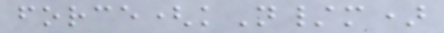force(kN/m)
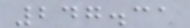247.31
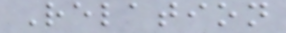Relation
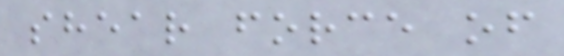shear force of
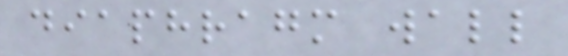diaphragm wall
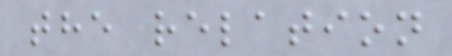the relation
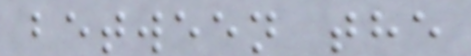between the
